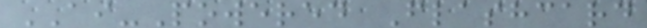AI-Powered Flashcard
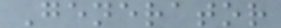Generator
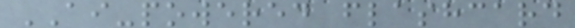AI-powered flashcard
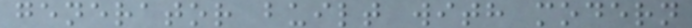generator built with modern
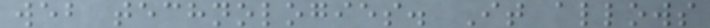web technologies. It allows
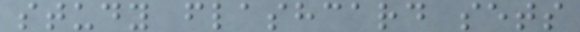study flashcard sets
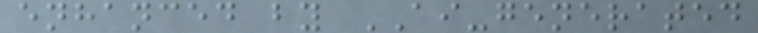enhanced by AI-generated
